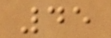45
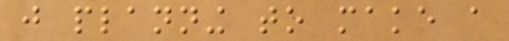just planning to make a
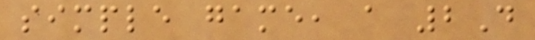simple game, a 2D
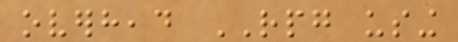overhead RPG using
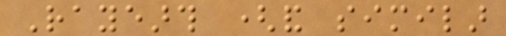Rayearth (and similar
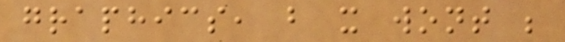graphics, but it wont be
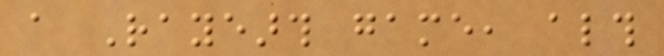a Rayearth game, although
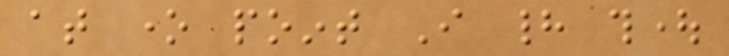at one point I had thought
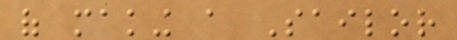of making a Sailor
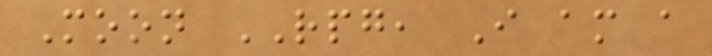Moon RPG, I am a
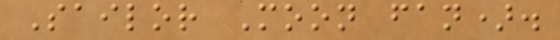Sailor Moon fan).
